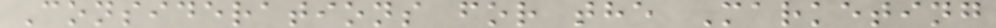Considerations for the Marketing
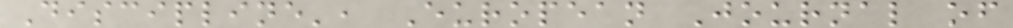Discipline', European Journal of
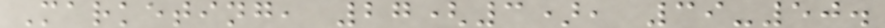Marketing, 27(3), 39-50.
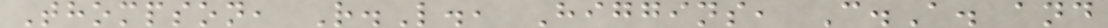Thompson, R.L., Higgins, C.A. and
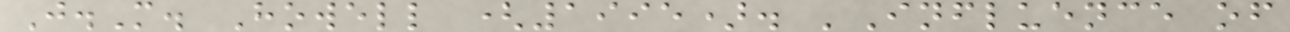J.M. Howell (1995). 'Influence of
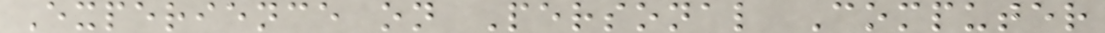Experience on Personal Computer
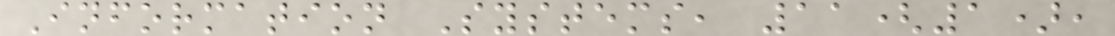Information Systems, 11(1),
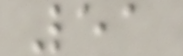51
